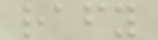rafy
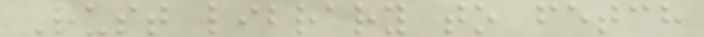Rust library to fetch
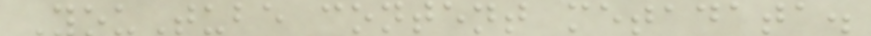YouTube content metadata.
